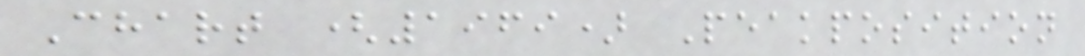Chart (1969) Peakposition
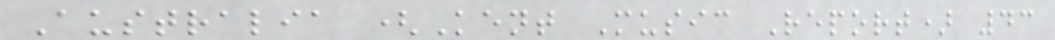Australia (Kent Music Report) 43
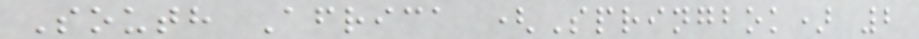South Africa (Springbok) 2
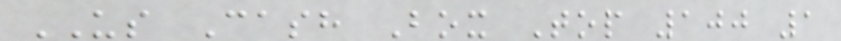US Cash Box Top 100 1
